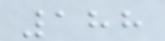188
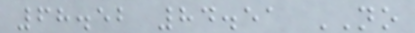68.52 84.51 NO
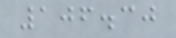106.30
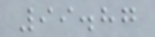99.87
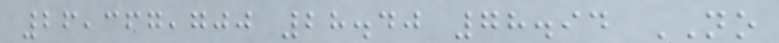26,367,700 28.40 78.94 NO
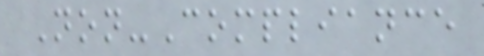Non-Compliance
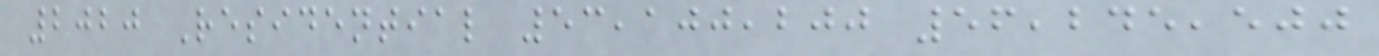2020 Residential 53,100,200 56,245,500
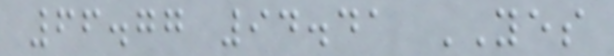66.77 94.41 YES
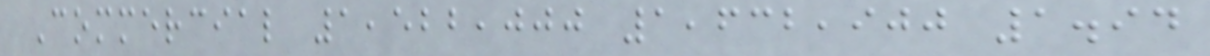Commercial 1,522,000 1,632,900 1.94
